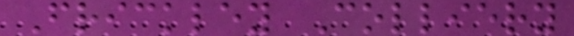Frickley Colliery
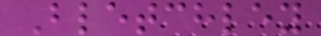Bletchley
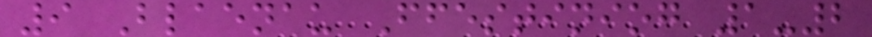9 Blaenau Ffestiniog 1-2
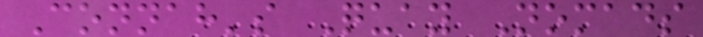Connah's Quay Nomads
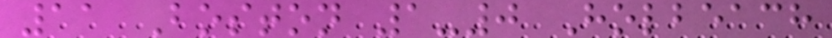11 Boston 1-0 Holbeach
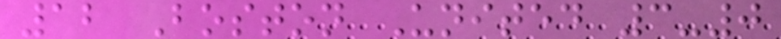12 Boston United 3-0
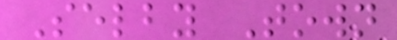Selby Town
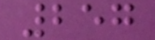257
